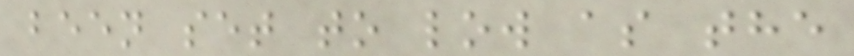been set to low as the
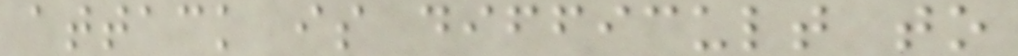attack is difficult to
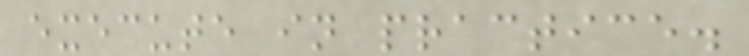execute in practice.
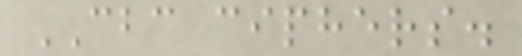CBC ciphers.
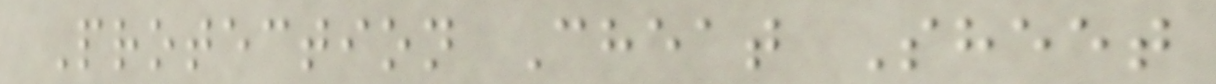Protection Cheat Sheet
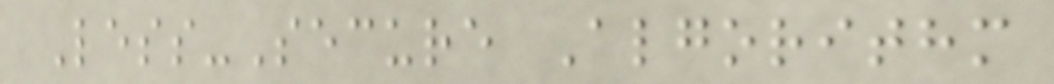Less-Secure Algorithm
